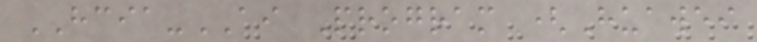HCIA-AI Program (Huawei
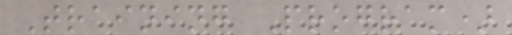Training Program)
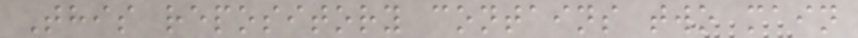This repository contains two main
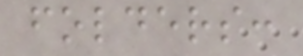folders:
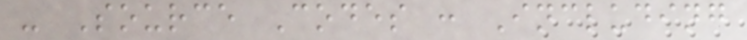- Source Codes : Including
